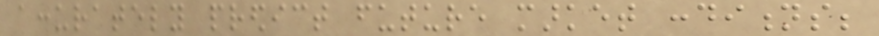accurately predict future market conditions;
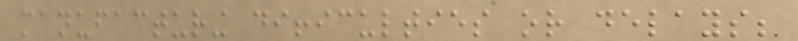manufacturing difficulties or delays;
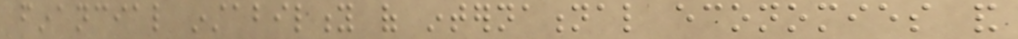financial instability of international economies and
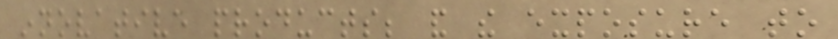innovative products; and the exposure to
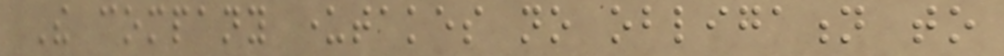The company undertakes no obligation to
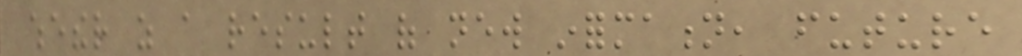whether as a result of new information, future
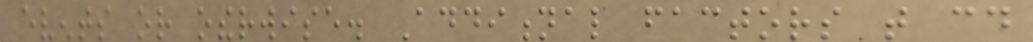events or otherwise. Additional factors that could
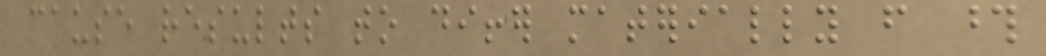cause results to differ materially from those
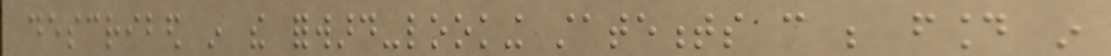described in the forward-looking statements can be found in
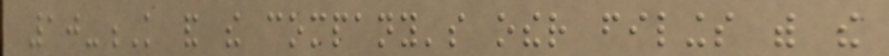10-K and the company's other filings with the
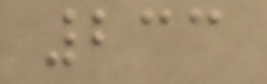233
